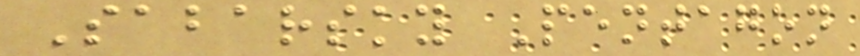Sabarsky Pentagon
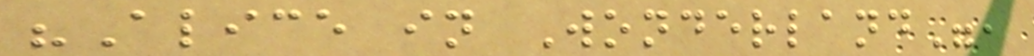"Alice in Wonderland",
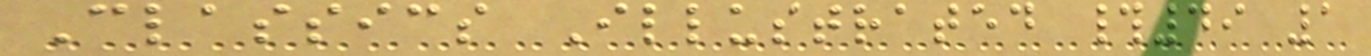Classics Illustrated #49 1
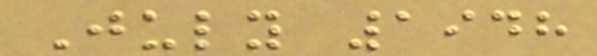July 1948
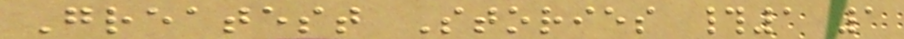Greatest Stories #1 1
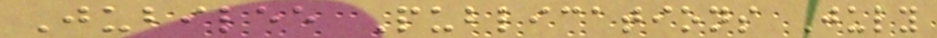Jubilee Publications July
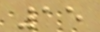15
